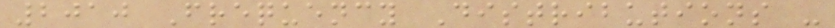2010 Frequency Distributions -
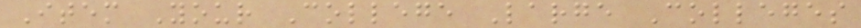Item Your College Large Colleges
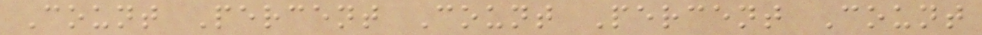Count Percent Count Percent Count
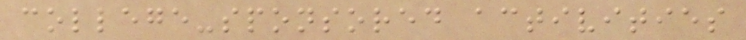college-sponsored activities
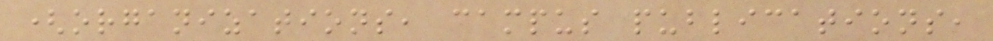(organizations, campus publications,
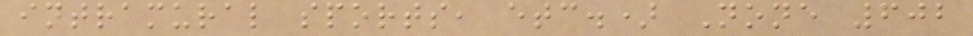intramural sports, etc.) None 602
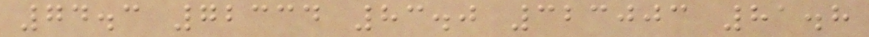74.3 72334 83.0 323003 81.8
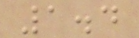1.4
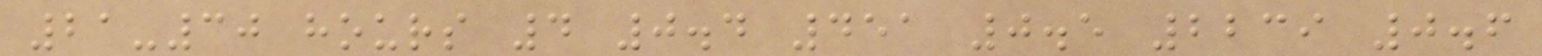21-30 hours 4 0.4 451 0.5 2239 0.6
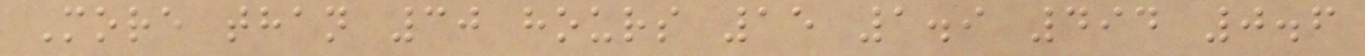More than 30 hours 15 1.9 494 0.6
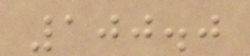100.0
